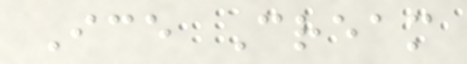Ice Cream
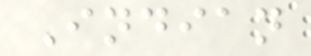Indian
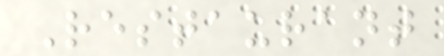Restaurant
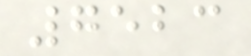7523
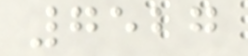7527
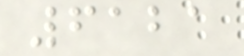6121
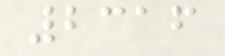2316
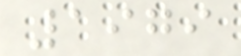1979
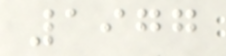1977
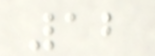12
